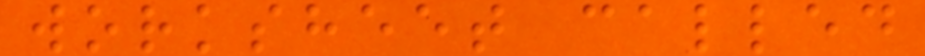worksheet called
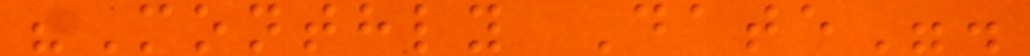"Monthly Date".
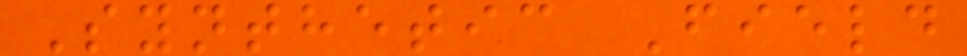Synthetic Field
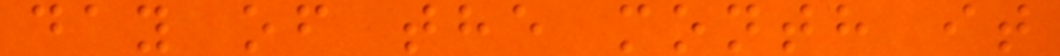day of the month it
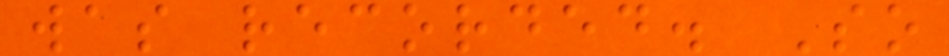was recorded. So
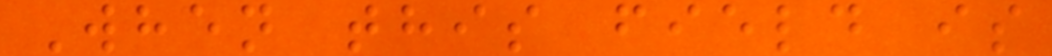When this field is
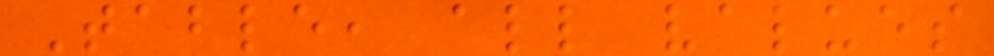Table, all values
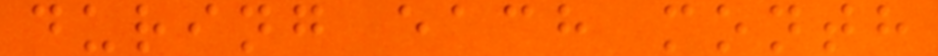during each month
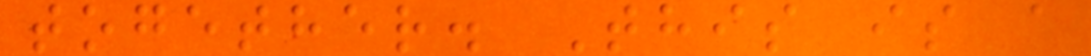together. This is a
